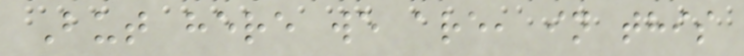But here we are, in this
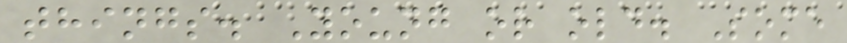things. Young or old. Some
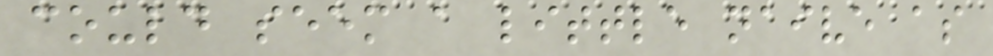could seem a little naive as
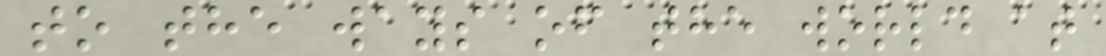to the ways of the world at
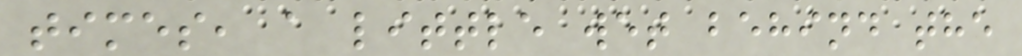times, a little wet behind the
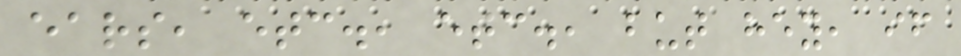ears, etc., etc., but hey, if
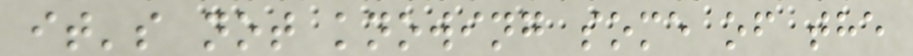it's not knowing some of the
